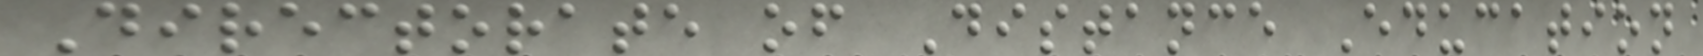Directorate of Distance Education
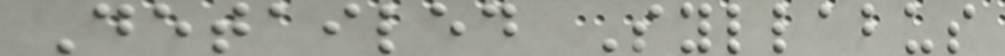Detailed Syllabus
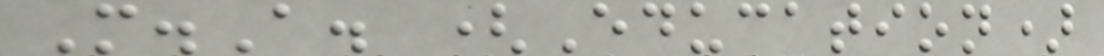M.A. (Education)
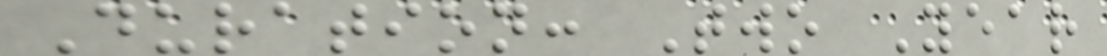Duration: Two Year
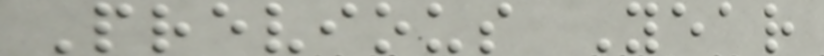Previous Year
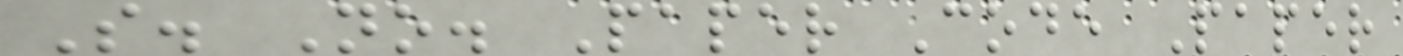S. No. Paper Code Paper
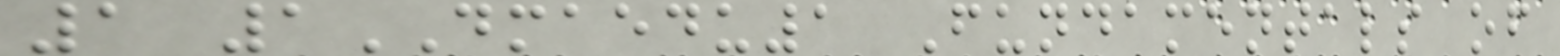1 1DMAEDU1 Fundamentals of
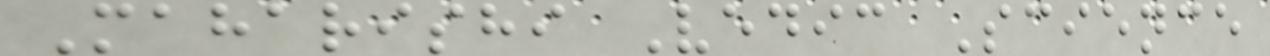Maharishi Vedic Science
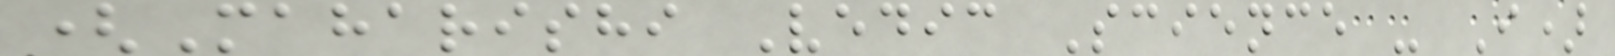(Maharishi Vedic Science - I)
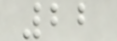22
